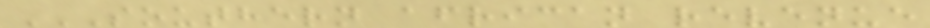SOUTHERN AFRICAN REVENUE
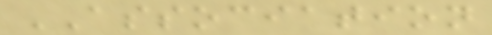ASSOCIATION
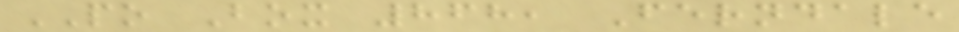PO Box 868, Ferndale
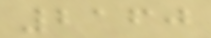2160
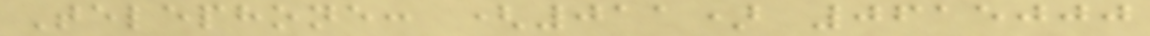Telephone: (011) 0615000
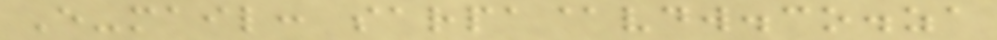E-mail: sarpa@vdw.co.za
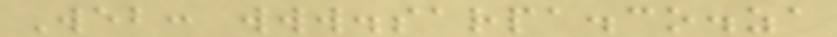Web: www.sarpa.co.za
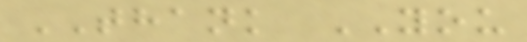THANK YOU
